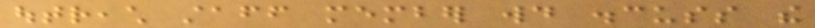outreach staff member would discuss the
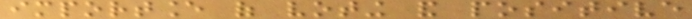importance of voting and positive
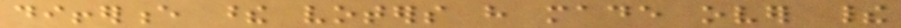difference these voters have made over their
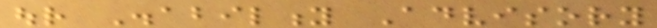our Disability Advisory
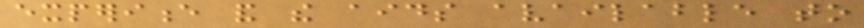experience and the aids available to
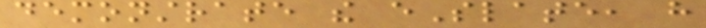demonstrate the eSlate, have
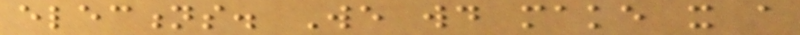elections. We would make it a
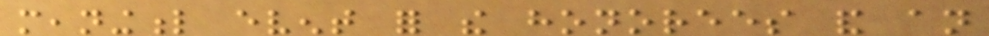meaningful event for the honorees and an
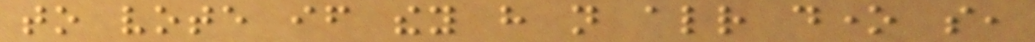to vote if they have not already done so,
